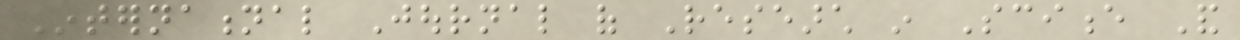International Journal of Research in Science And
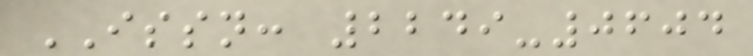ISSN: 2249-0604
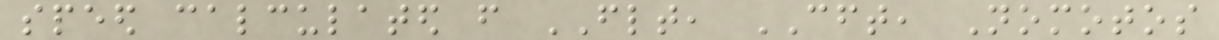speed calculated from FLT, CFT, Nomotos
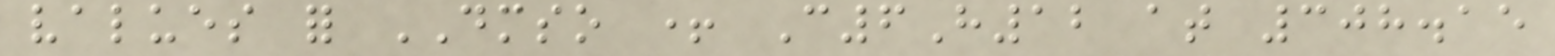values for DMSO + C6H12 at 308.15
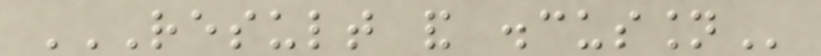RESULT AND DISCUSSION
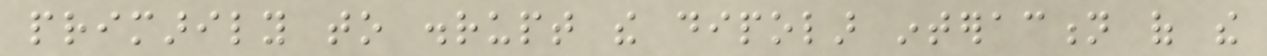primarily to disrupt the dipolar interaction of the
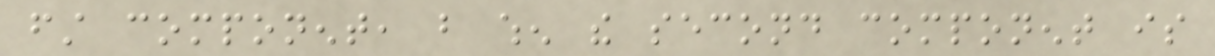first component, but when the second component is
